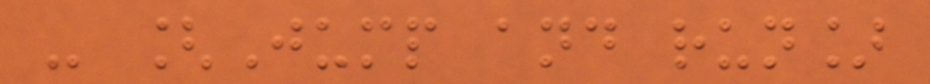- [Jump and run]
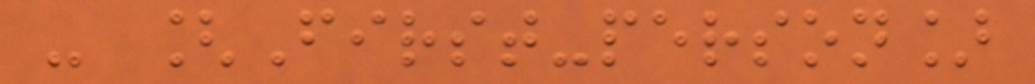- [First-person]
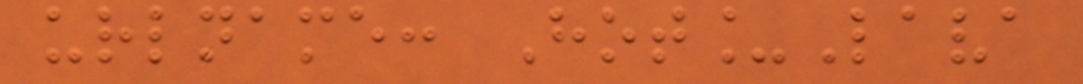urlname: Hot_Lava
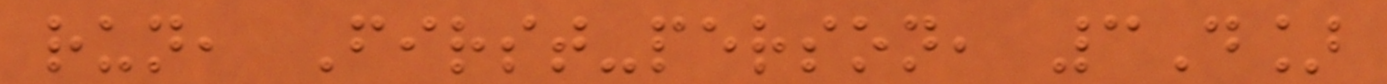run, First-person, 3D]
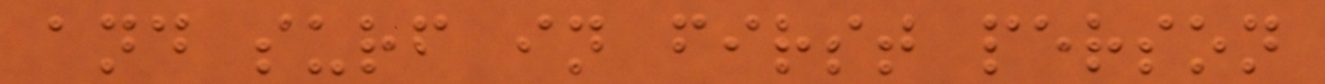and surf in first person
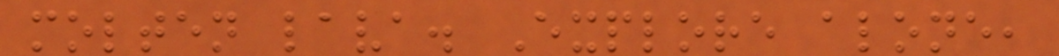molten lava. Explore alone,
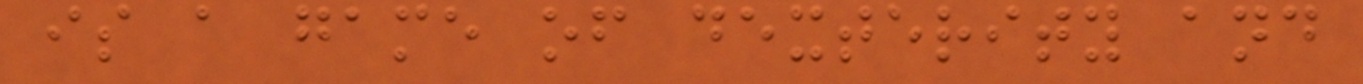is a game of dexterity and
